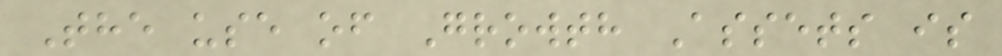The use of Growth Assets is
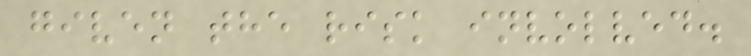given the risk involved.
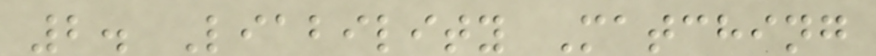2. Liability Matching
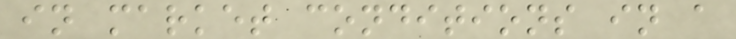in market conditions in a
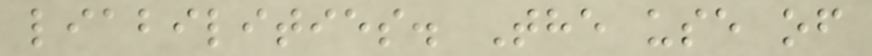liabilities. The use of
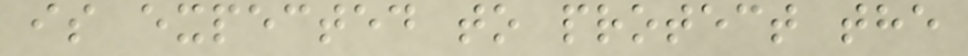is expected to protect the
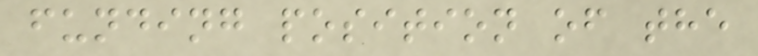funding position of the
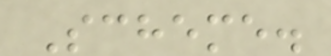Scheme.
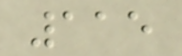115
